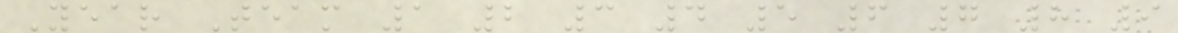Year Team 1 2 3 4 5 6 7 8 9
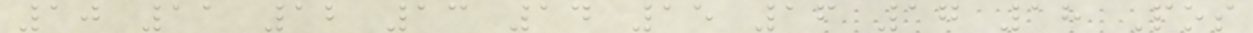10 11 12 13 14 15 16 17 18 Pos
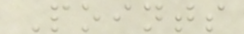Points
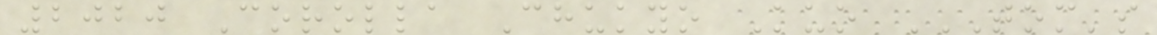2020 Corolla Chukyo Kuo TOM'S
